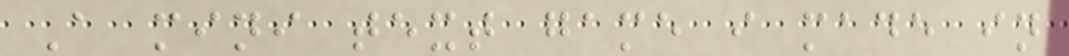A mini text game i made in
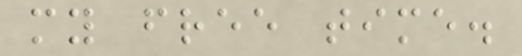my free time.
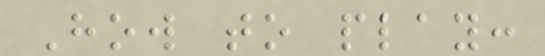How to play:
